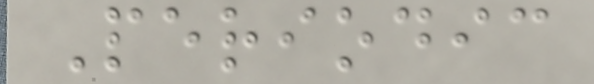Periodic
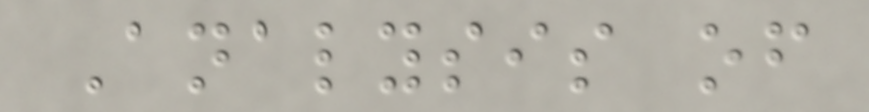Analysis of
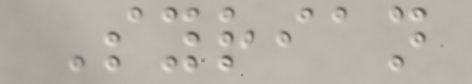Syrian
